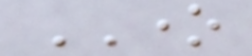ONE
